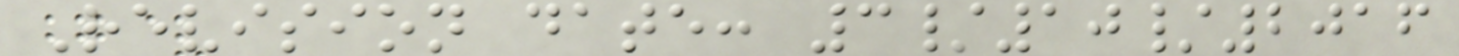Revision date: 3/10/2016
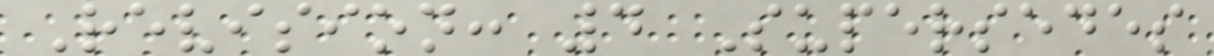Revision: 4 Supersedes
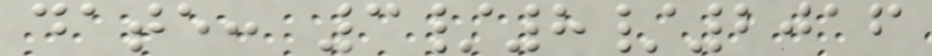date: 3/8/2016
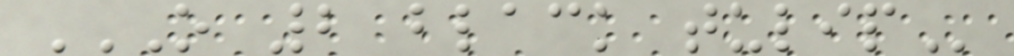O 2 BLACK TULIP
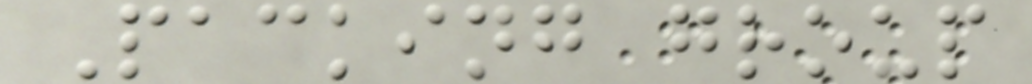Packing group
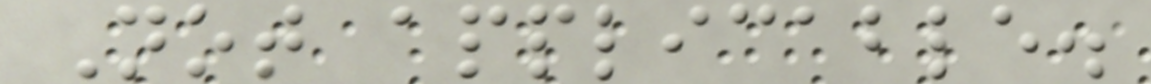Not applicable.
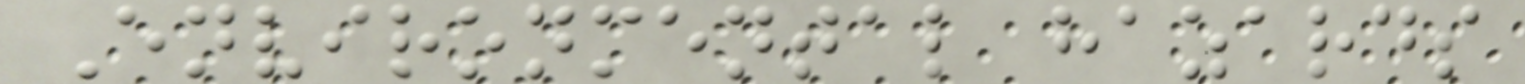Environmental hazards
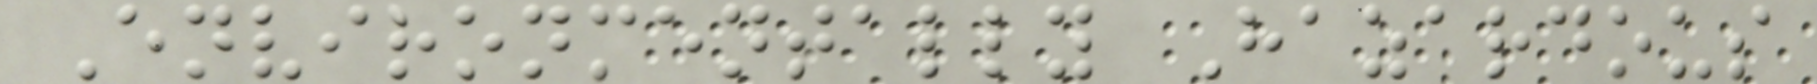Environmentally Hazardous
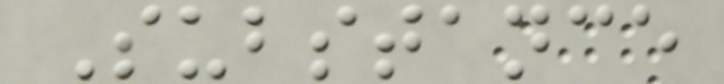Substance
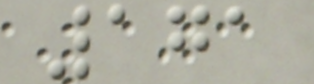171
